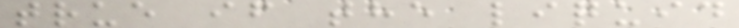true if the liquid
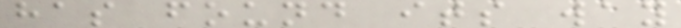has found its way
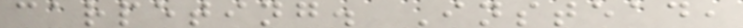carpeting. Instead,
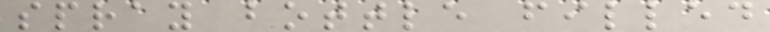spray bottle filled
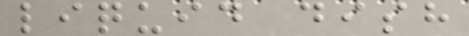liquid dish
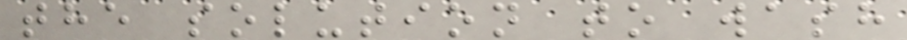the solution to wash
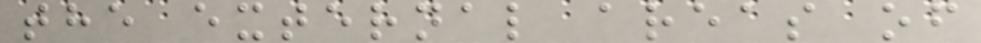the external areas of
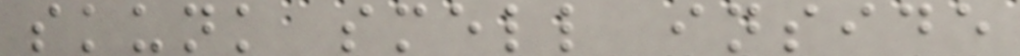skunk smell inside
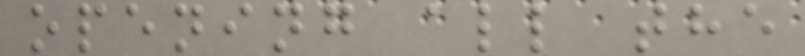opening all the
